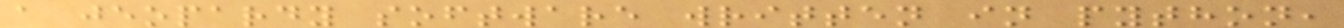a jeopardy software written in python,
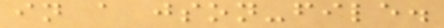in a json-file.
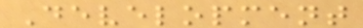Development
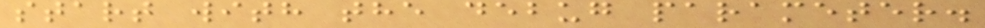start with the debug parameter.
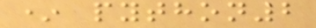* python2
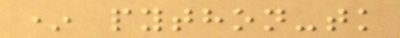* python-tk
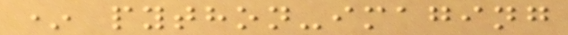* python-imaging
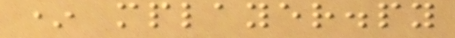* mplayer.py
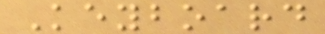Keyboard
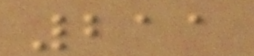211
